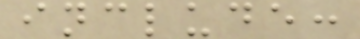include:
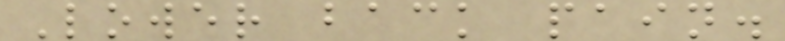Lower back pain.
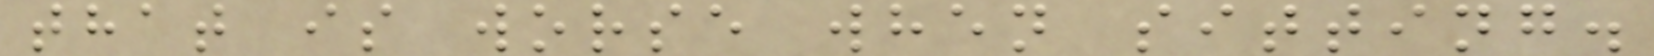that is worse when sitting.
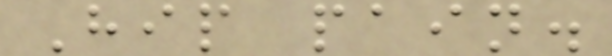Hip pain.
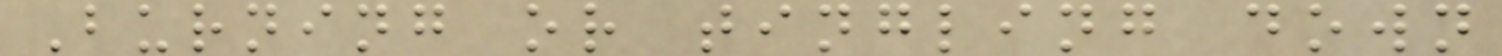Burning or tingling down
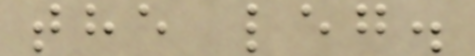the leg.
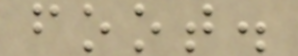foot.
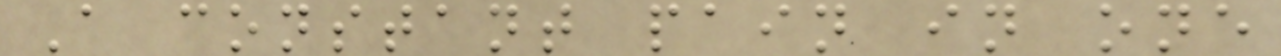A constant pain in one
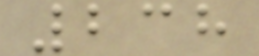238
